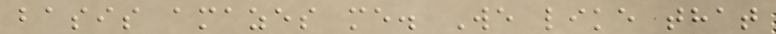basis amazes me. We like that
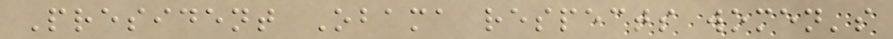President Obama respects women's
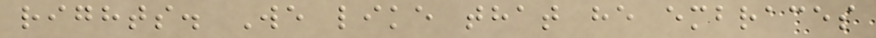rights. We like that he embraces
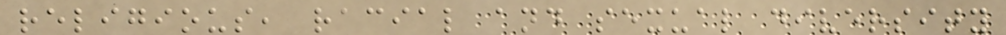religious, racial and sexual diversity
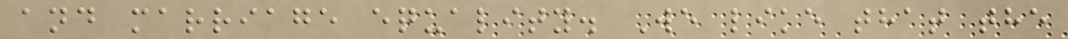and marriage equality. We like that the
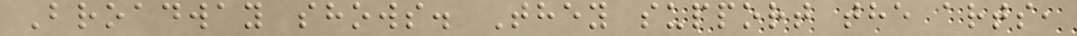Broadway shows. They support the arts,
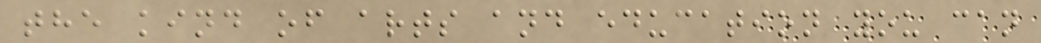the kind of arts and education you can
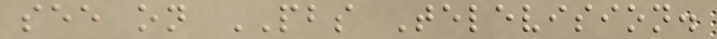see on PBS Television.
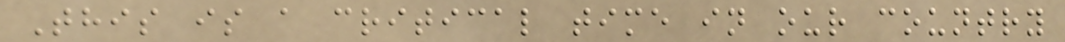This is a critical time in our country
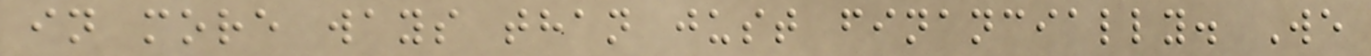in more ways than just financially. We
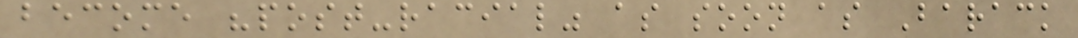become "post-racial" as soon as Barack
